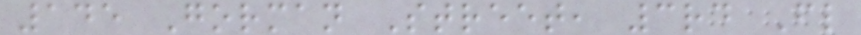145 Gorman Street, 3rd Fl
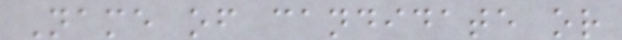Name of candidate or
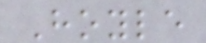Hoyle
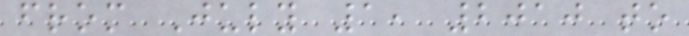from July 1, 2010 to
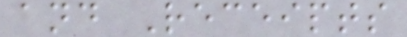and Receipts
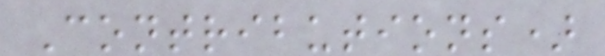Contributions)
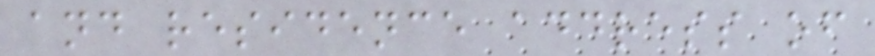and residence address of
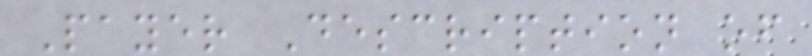Payer Description of
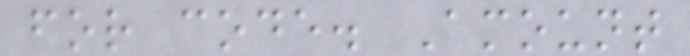for code. Amount
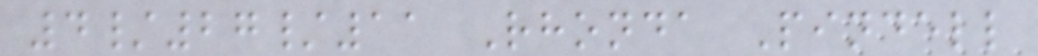4/27/11 Rhonda Pindell
